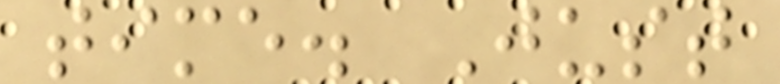time. Just
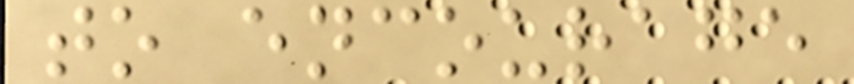to encourage
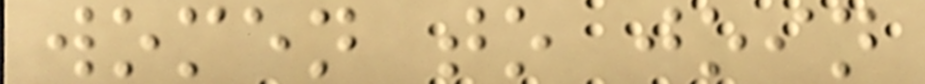women to join
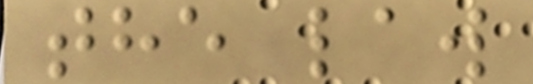the law
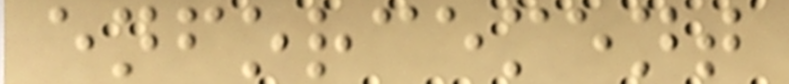enforcement
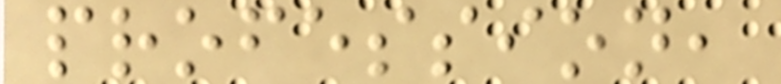profession,
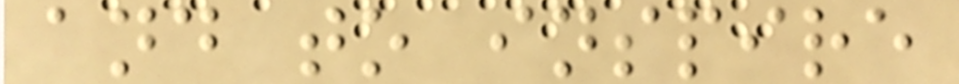and to inspire
